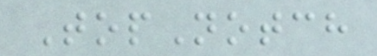TopNotch
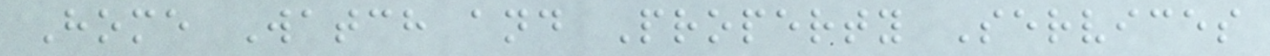Home Watch and Property Services
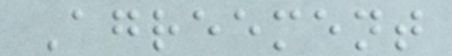Agreement
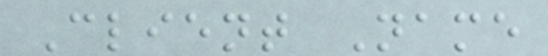Client Name
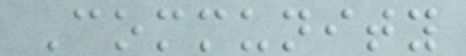Community
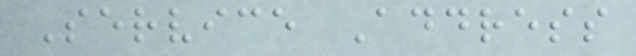Service Address
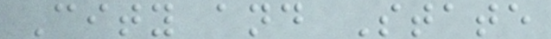City and State
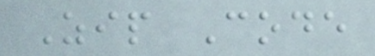Zip Code
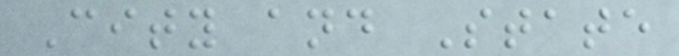City and State
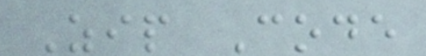Zip Code
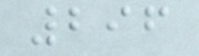296
